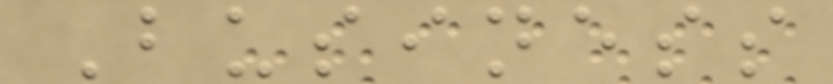Business
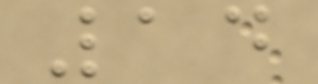14
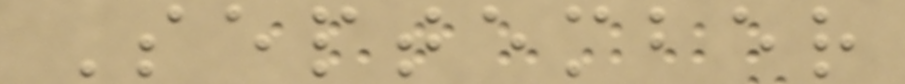September
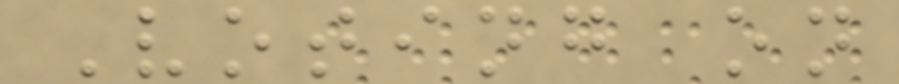Voting on
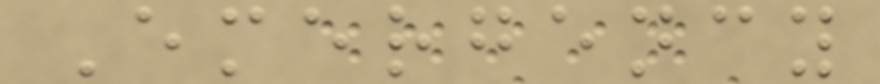Emergency
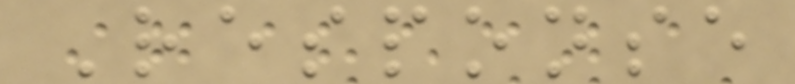Response
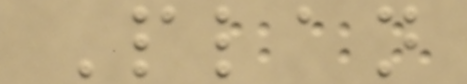Plan
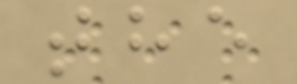the
